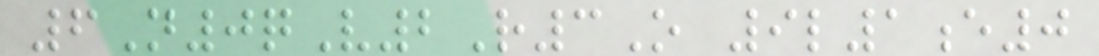6N0qV2R3O 9l1e0
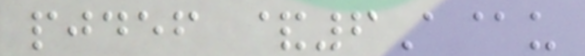pjdef &6A@u
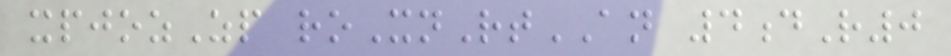xpjozZp roXnRtAN 4dR0
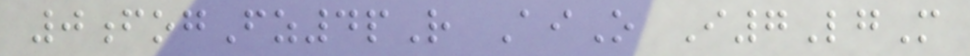0fogFz4pR AiO I7LgM
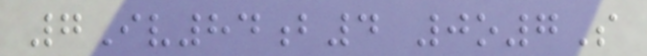7Iv84b4 0o7S
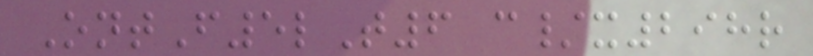OntF5lT6 c/x298r
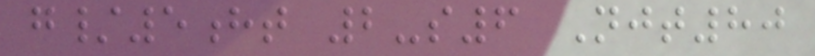g/5ht 2-s6 Njt80
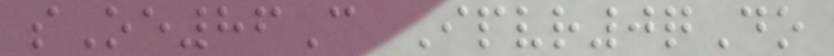sOe86C Ipvr0qDo
